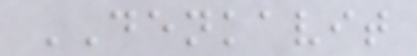DENKAVIT
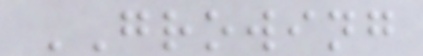GROWING
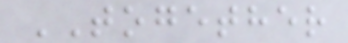TOGETHER
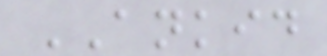ANKID
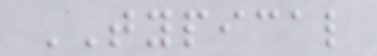TYPICAL
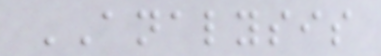ANALYSIS
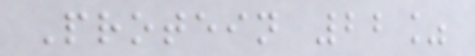Protein 22%
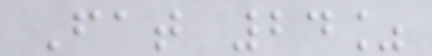Fat 24%
